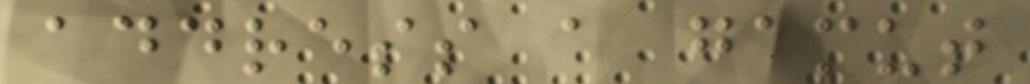address a gamut
